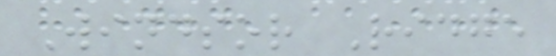Windsor Ridge
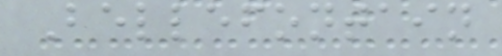Bellefontain
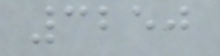3250
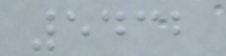5432
